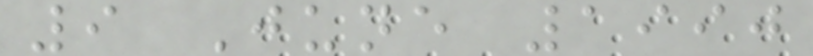9 June 1990
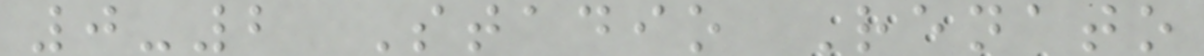0-2 Stadio Renato
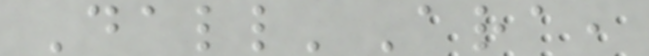Dall'Ara,
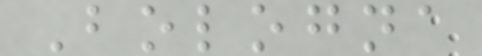Bologna
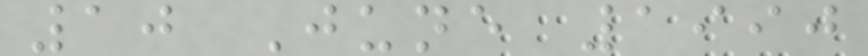10 June 1990
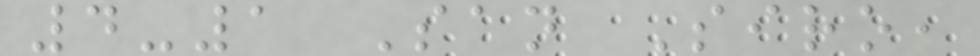4-1 San Siro,
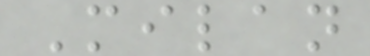Milan
